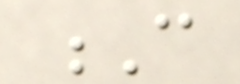C
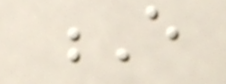E
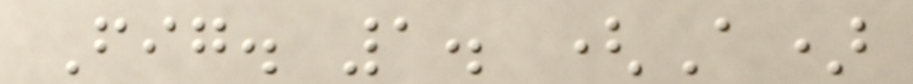Fig. 1. (A)
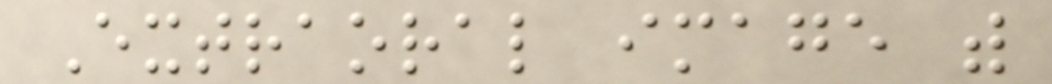Extraoral image with
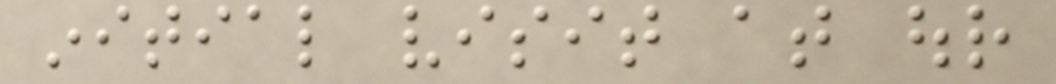initial visit at our
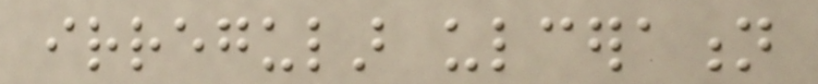irregular ulceration
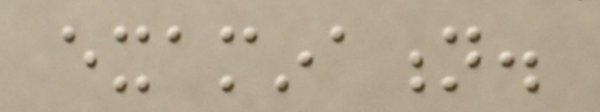examination.
